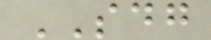SDG
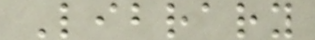Library
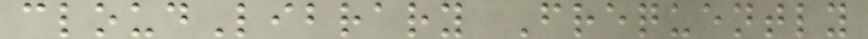cloudLibrary Frequently
